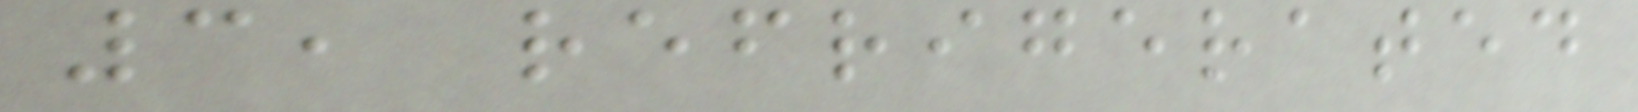3, refrigerated
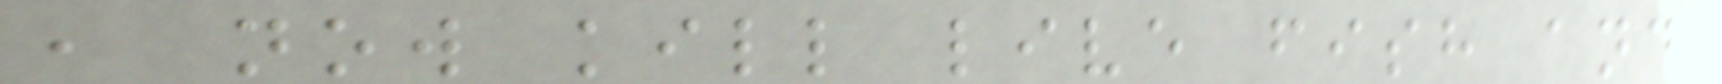, now kill live fish and
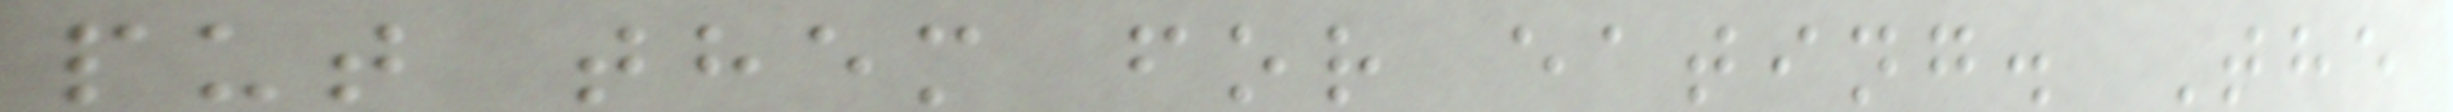put them for eating. The
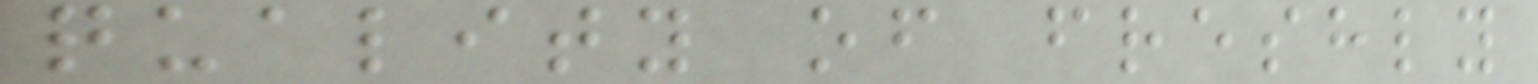quality of freshly
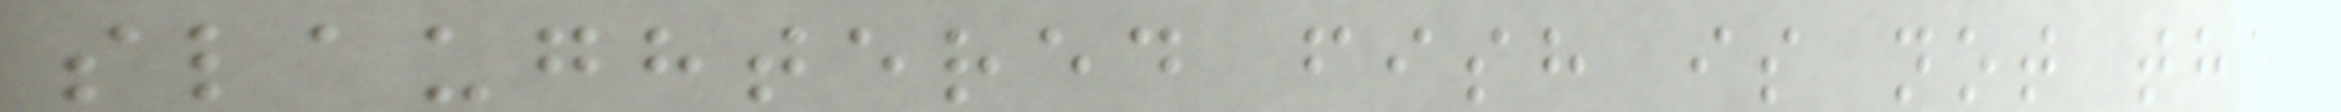slaughtered fish is not the
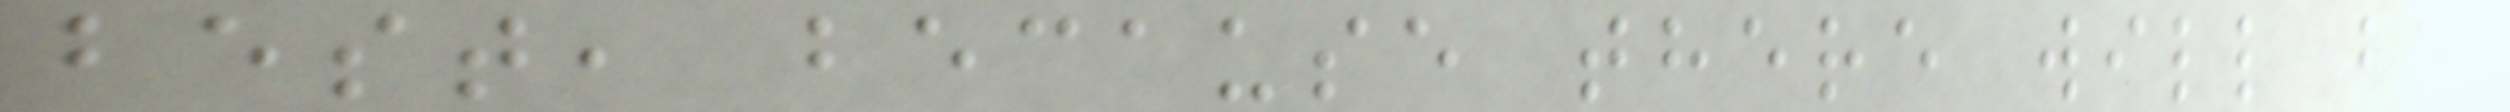best, because there will be
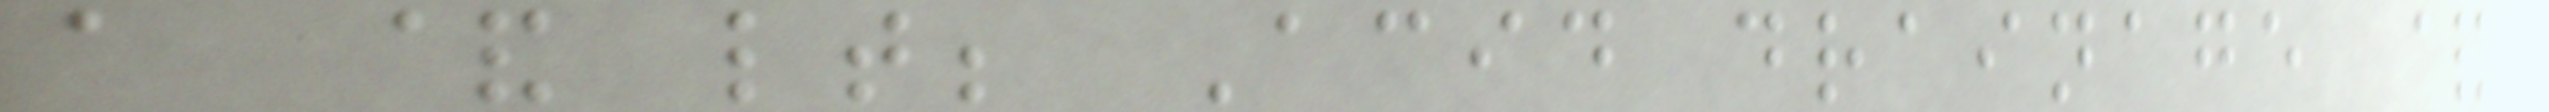a & lt; Acid drainage &
